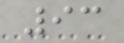93
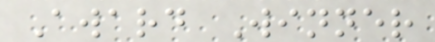Award Winner
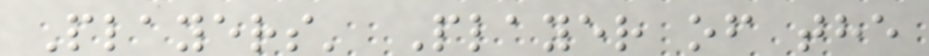Players' Player of the
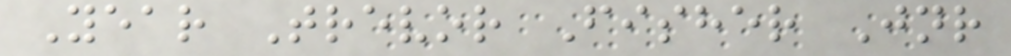Year Trevor Fisher Jnr
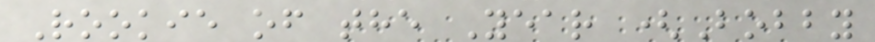Rookie of the Year (Bobby
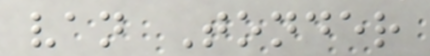van Tonder
